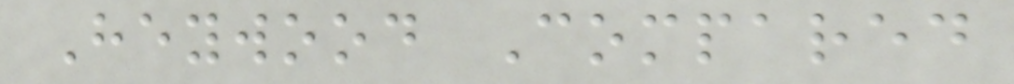Heywood Compared
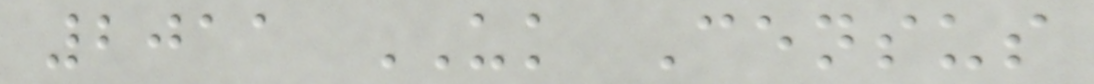2011 UK Census
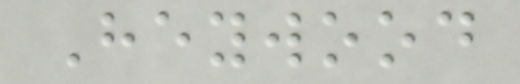Heywood
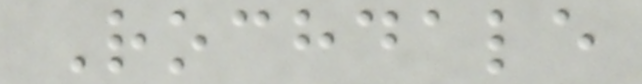Rochdale
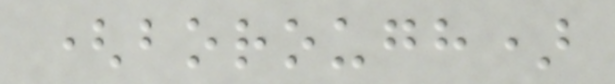(borough)
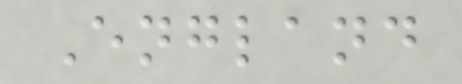England
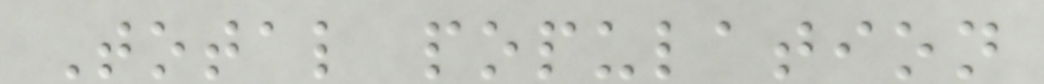Total population
